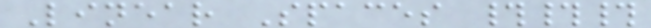Linear Spaces ###
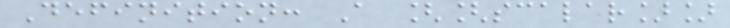Definition: A [[scalar]]
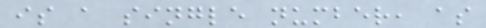is a single number, as
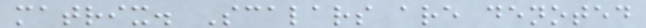matrix. Scalars are denoted
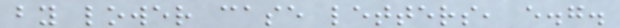by lower case letters, e.g.
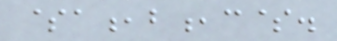$a,b,c$.
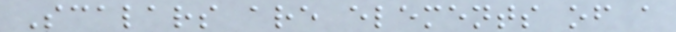Scalars are elements of a
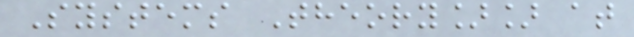Systems Theory]] at
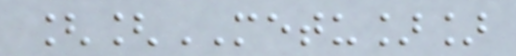[[METU]]
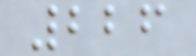226
